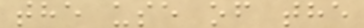the use of the
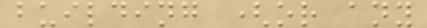building (or any
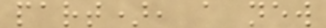part), a new
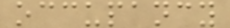occupancy
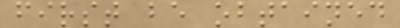first be obtained
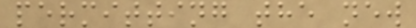permitting the new
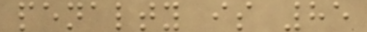penalty is 85
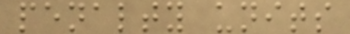penalty units
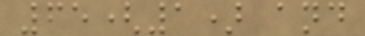65(1) and
